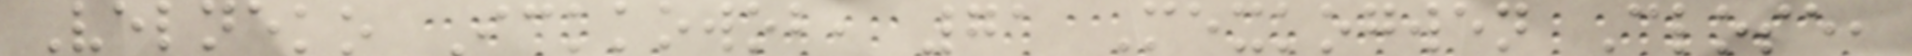Velneko Ickkowob, 71 Mexkogwen Close,
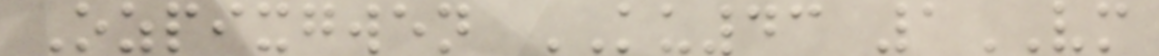Ozpixgwen KU43 1VM
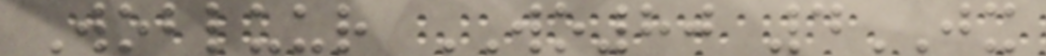Wobluur WO80 4JX
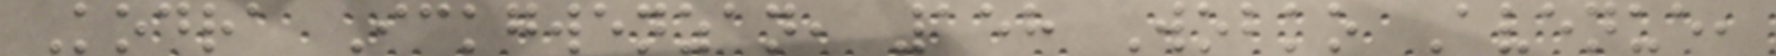Kodra Ickgwenzan, 158 Wobko Avenue,
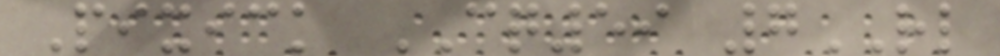Pixick CQ59 7RL
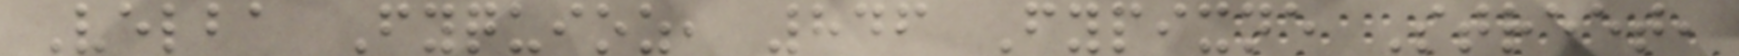Velba Fyquioz, 846 Fypixne Street,
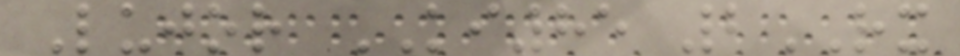Lujor KI85 2RX
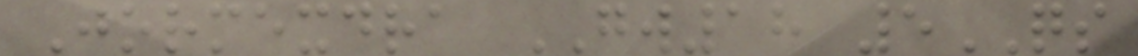Jormexdra GW18 5QS
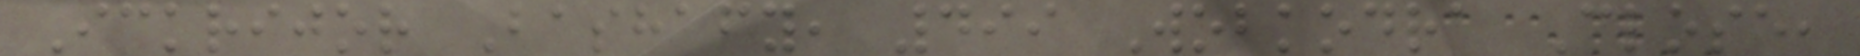Ickrijor Bashafy, 499 Wobkodra Close,
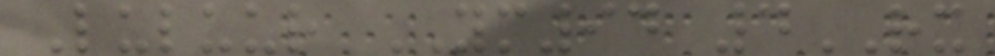Luluur YM94 4RX
